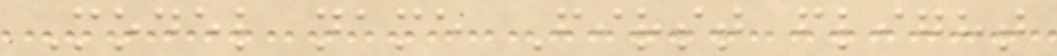Model name First flight
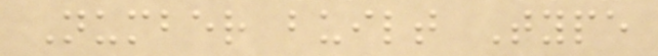Number built Type
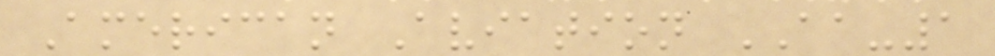American Aviation AA-1
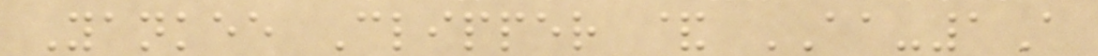Yankee Clipper & AA-1A
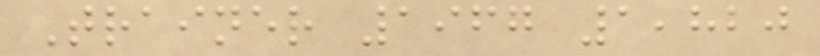Trainer 1967 1,820
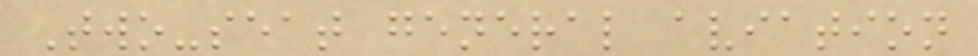Two-seat general aviation
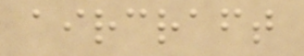aircraft
